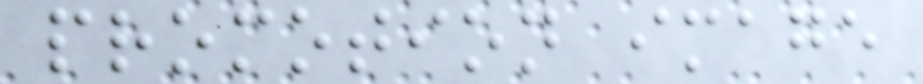promotion image
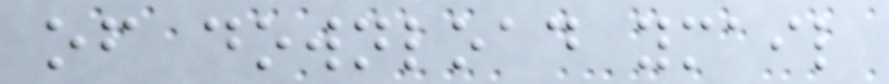of download ymail
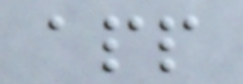app
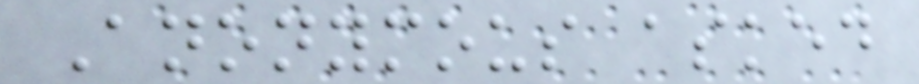Anonymous asked
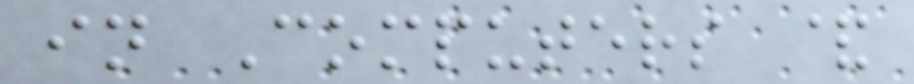in Computers &
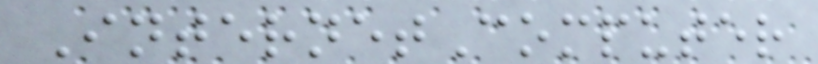InternetComputer
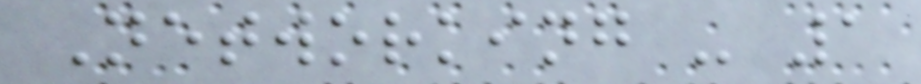Networking - 1
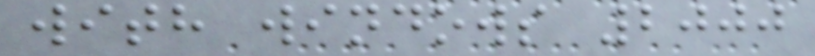with windows 2000
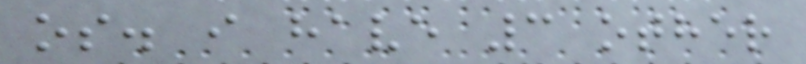os. i have 3 other
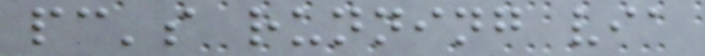pc's running via
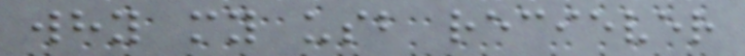why my usb reciever
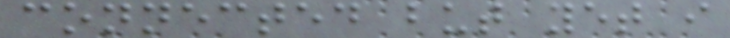connected but yet i
